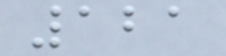121
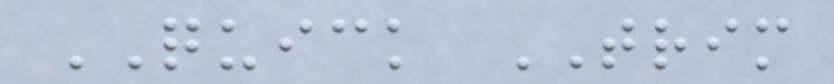QUICK TRIM
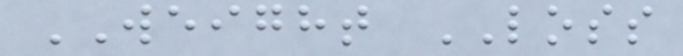WEIGHT LOSS
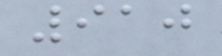910
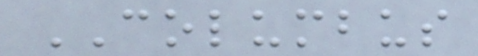COLUMBUS
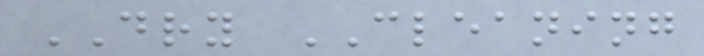DRY CLEANING
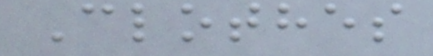Clothes
